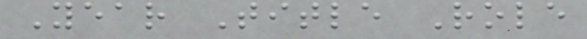Year Title Role
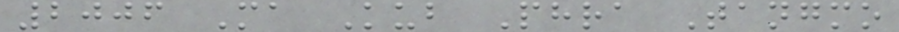2006 Ma Kub Phra Tangmo
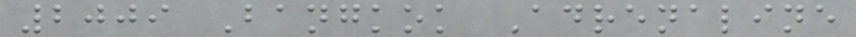2009 Bangkok Adrenaline
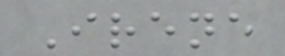Irene
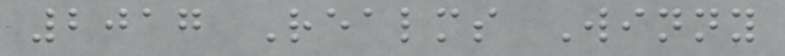2017 Realms Winny
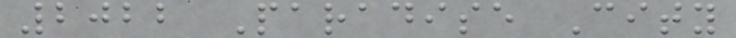2022 Paradise City
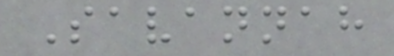Savannah
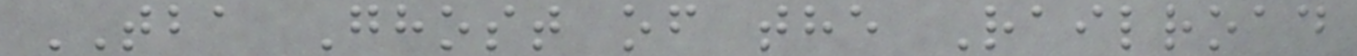TBA Ghost of the Railroad
